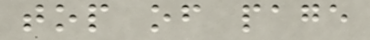top of page
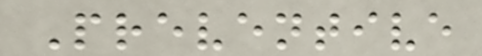Preventive
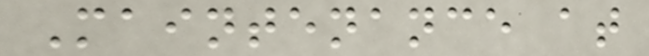Maintenance at
